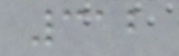312
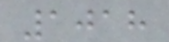1018
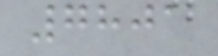7801
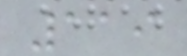119
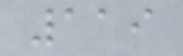119
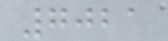7021
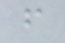f
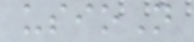usioN
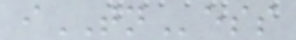iTNess
